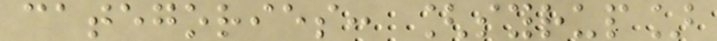categories: [syrup]
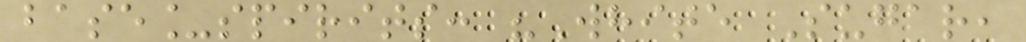base_spirits: "White Sugar,
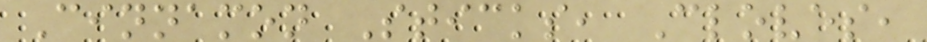Cinnamon Sticks, Cloves,
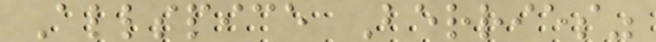Allspice Berries"
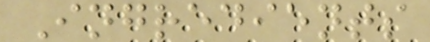Ingredients
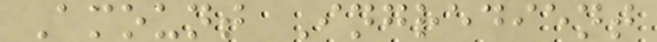Amount Ingredient
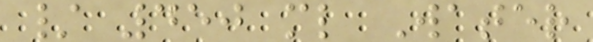/ 450 ml Water
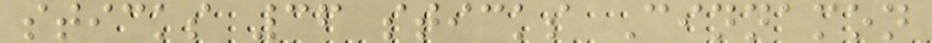sticks 36 sticks Cinnamon
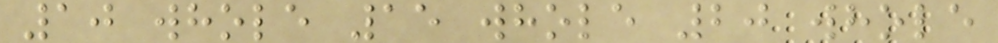10 whole 15 whole 20 whole
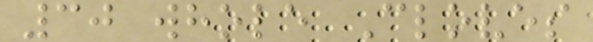30 whole Cloves
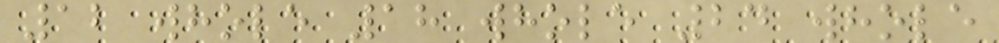12 whole 18 whole 24 whole
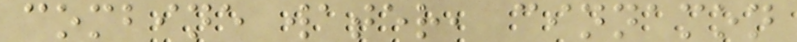combine water, cinnamon
